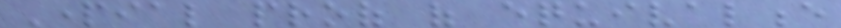Partial proof of equivalence
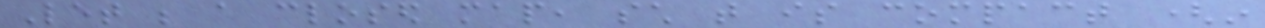Let be a closed map, such that is compact (in
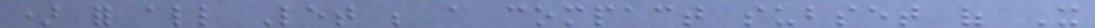) for all Let be a compact subset of It
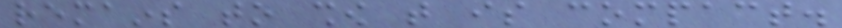remains to show that is compact.
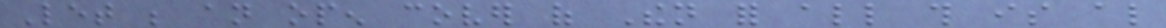Let be an open cover of Then for all this is also
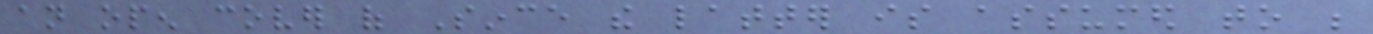an open cover of Since the latter is assumed to be
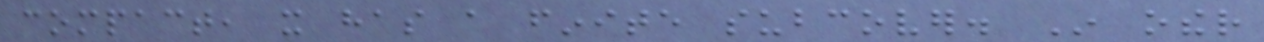compact, it has a finite subcover. In other
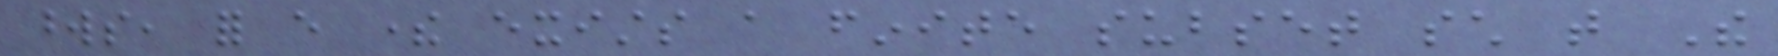words, for every there exists a finite subset such that The
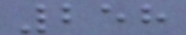258
